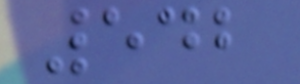542
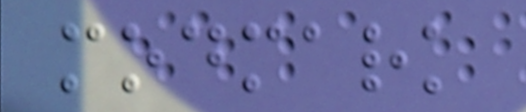modmark
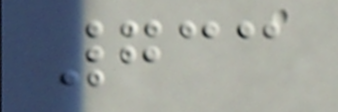733
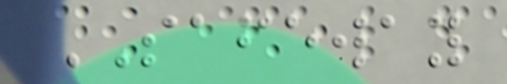SAFEWAY
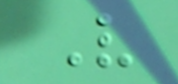V
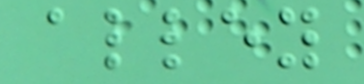alley
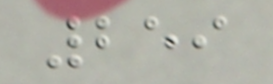259
